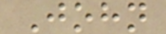John
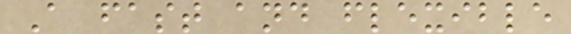A fast and flexible
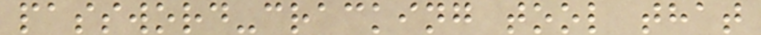password-cracking tool that
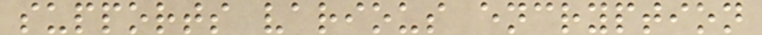supports various encryption
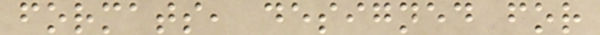formats, designed for
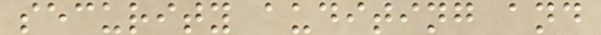security auditing and
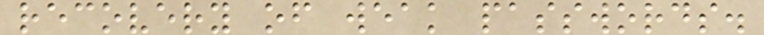recovery of weak passwords.
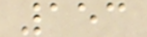153
